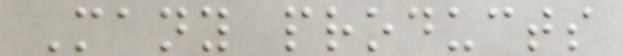Many products
